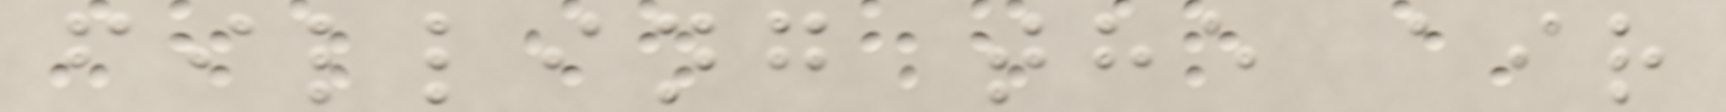filling the air
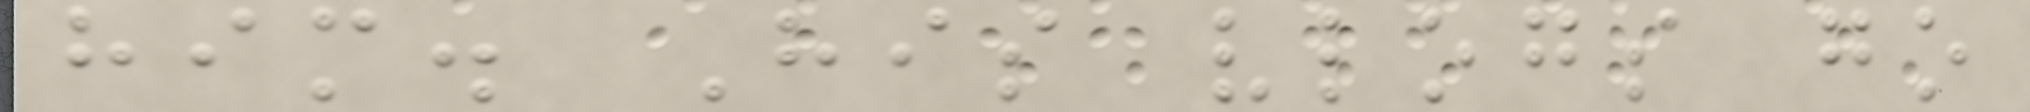him. His vlogs go
